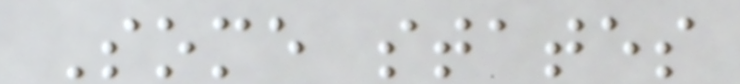Some states
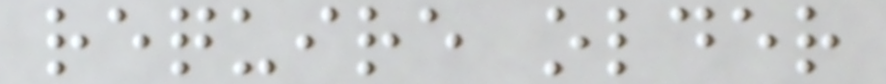require older
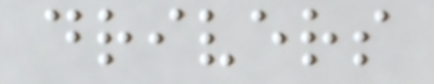drivers
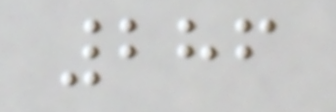286
